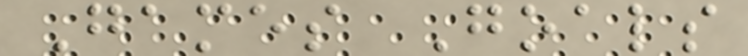Games Goals
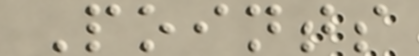Points
